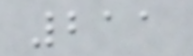211
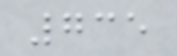735
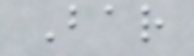Bar
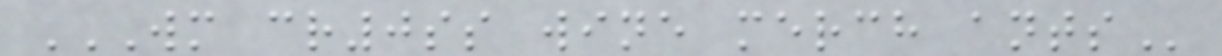WM CR0SS WINE MERCH ANTS
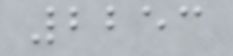2253
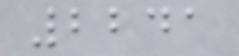2241
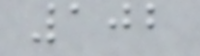102
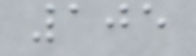105
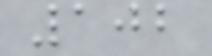102
